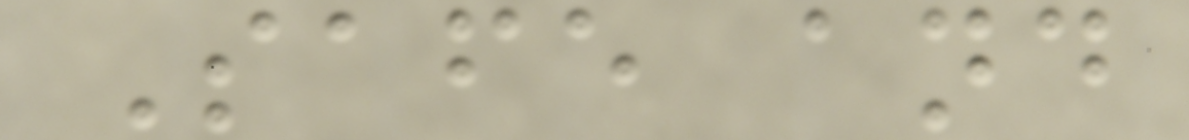Safe and
